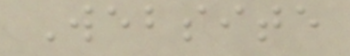Website
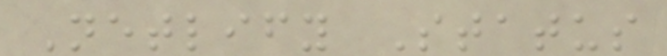Netlify Status
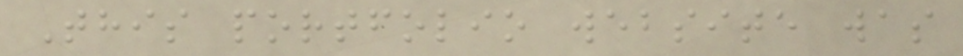This portfolio website was
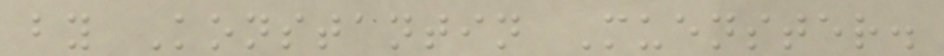by Konstantin Muenster.
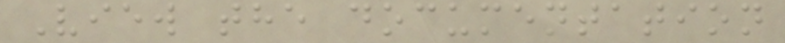View the documentation
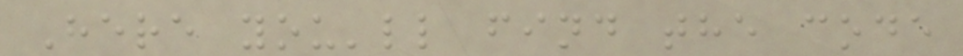Here you'll find the code
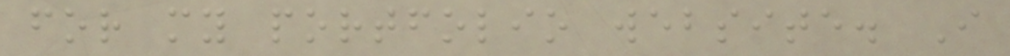for my portfolio website. I
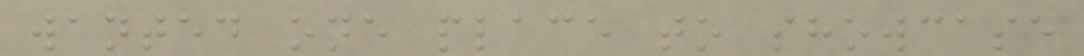wanted one place to showcase
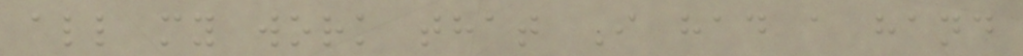all my work that I had a hand
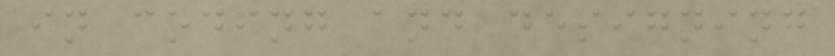in coding and designing
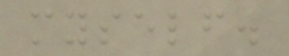myself.
